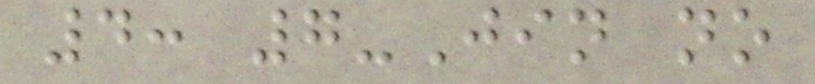4: 7-Jin no
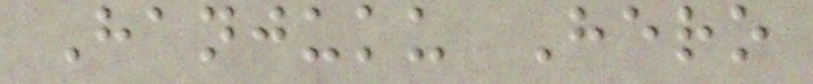Hanjuku Hero
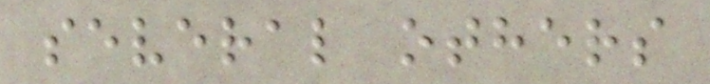several others
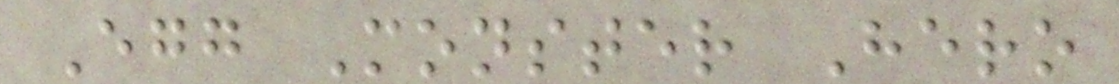Egg Monster Hero
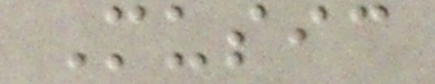Music
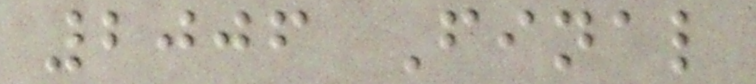2006 Final
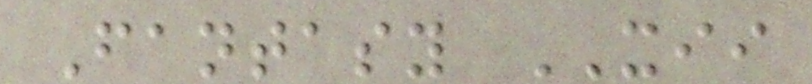Fantasy XII
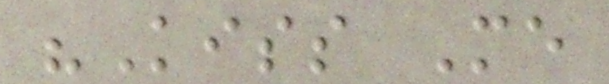"Kiss Me
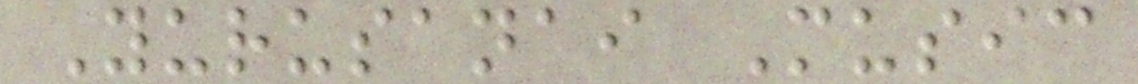Yurusanai Music
